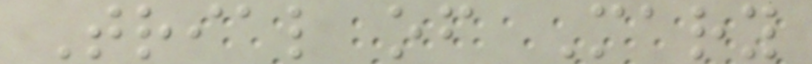Trial of Mary
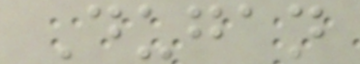Dugan
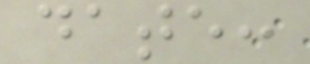date:
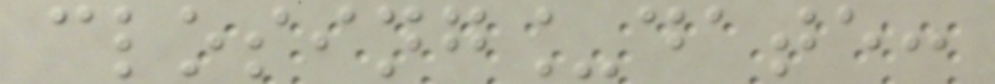closing_date:
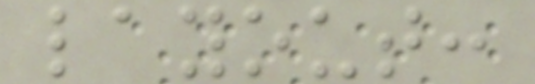layout:
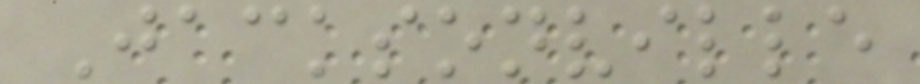Jacksonville
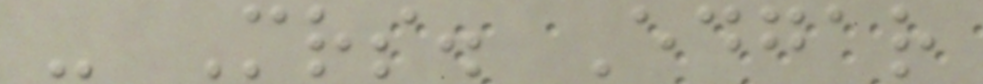- Mrs. Edgar
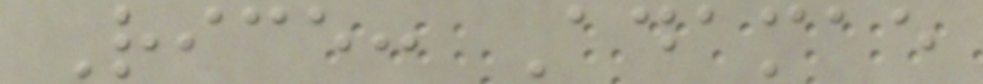Rice: Adamae
